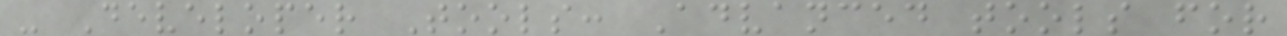- Developer Tools: Advanced tools for
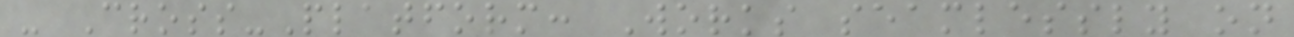- Cross-Platform: Works seamlessly on
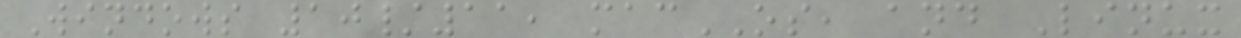Windows 10/11, macOS, and Linux
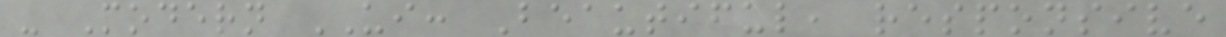- Modern UI: Beautiful, responsive
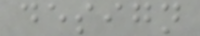design
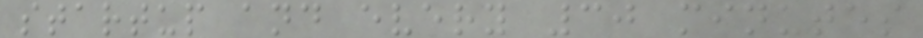startup and every 30 minutes
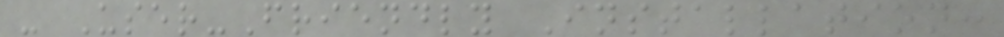- User-Friendly Installation:
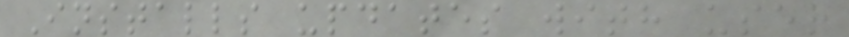Installs updates with user
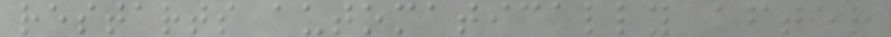restarts automatically after
